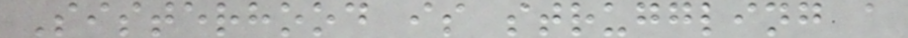Sisterhood is struggling a
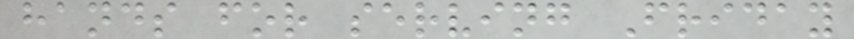hands for serving Friday
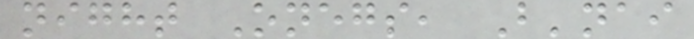night Onegs, B'nai
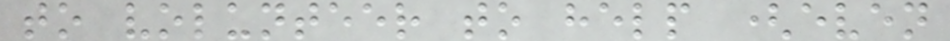to volunteer to help (even
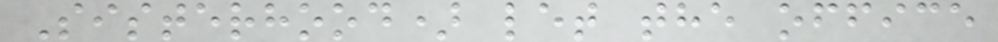Sisterhood) let the office
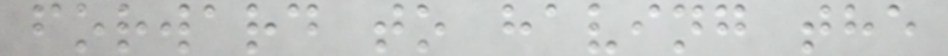forward to having the
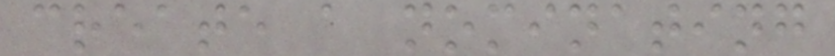create a nominating
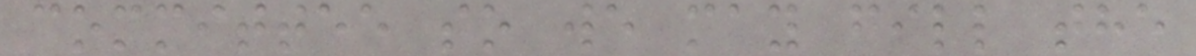committee so we may fill the
